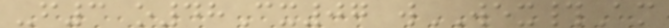-f3 o48Cx07 wWEX#Am
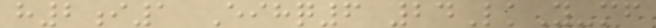h2i1 Eihq6 24LkY-mf
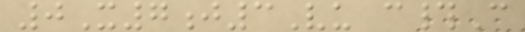0X7j3Vu c#C
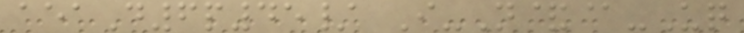aeaD6p45/ I-N&@-Uq
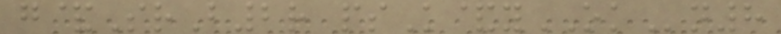g&SrB2r psK&yOKn8
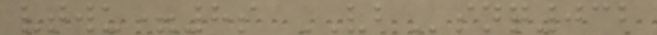vtwu=8s VBsnq032
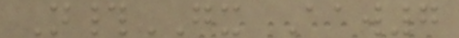N#GX Aaw7
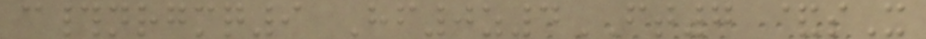c#nrgmq9 Hf0z4FT7 &sX
